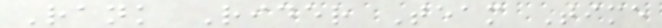Rank Rider Team Time
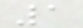1
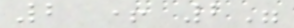2 + 2"
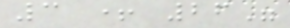3 + 26"
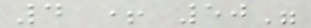4 + 50"
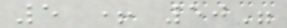5 + 50"
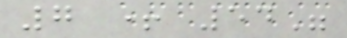7 + 54"
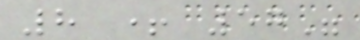8 + 57"
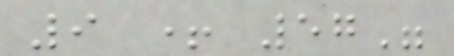9 + 57"
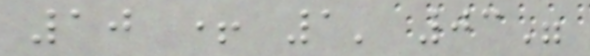10 + 1' 03"
